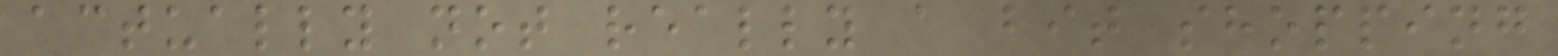actually not really a bit shopping
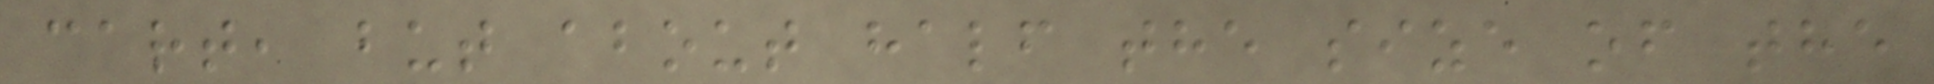cart, but about half the size of the
